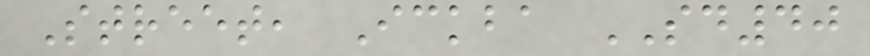Street, Ickba SD40
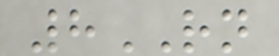8RN
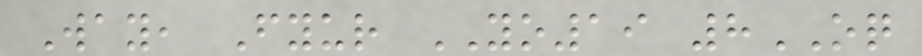Way, Fyur YO19 8OQ
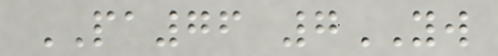PA76 7YW
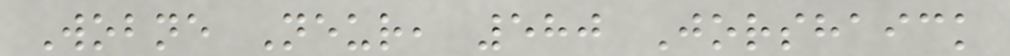Wobne Neur, 580 Jorshaick
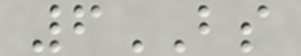6BS
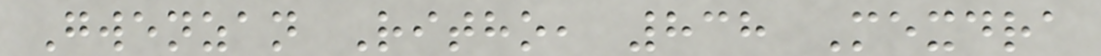Gwenzan Ritho, 838 Mexdra
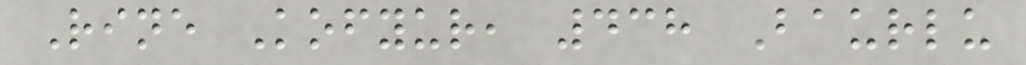Rine Kofyur, 438 Baurlu
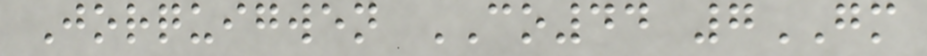Jorquigwen CO44 7GM
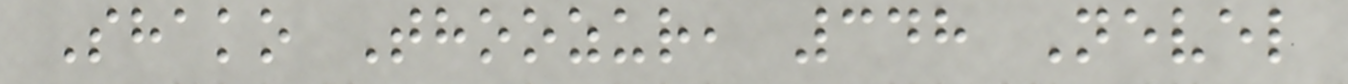Shako Thoozur, 348 Nevel
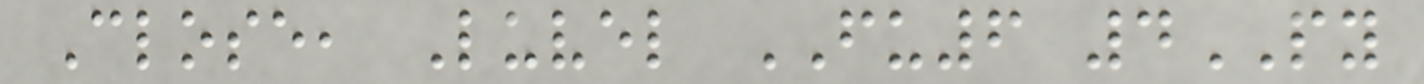Close, Luvel FU6 4PY
